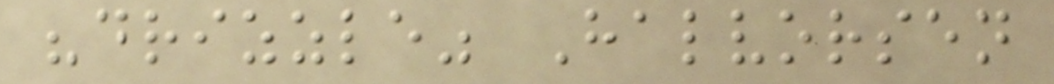"drizzle" Halvorsen
